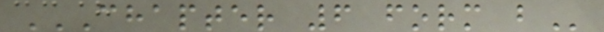CHAPTER 6 FORM B
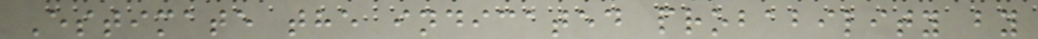Estimate the indicated probability by
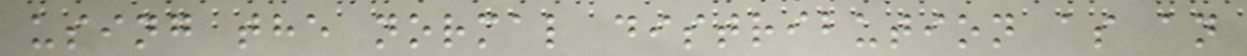using the normal distribution as an
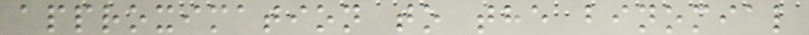approximation to the binomial
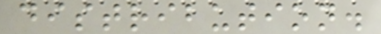distribution.
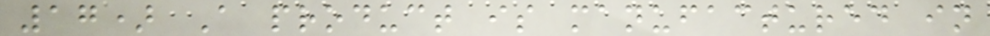17) A product is manufactured in
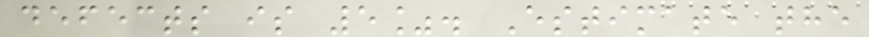defects is 5%. Estimate the
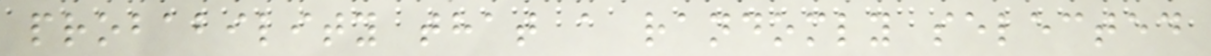probability that a randomly selected
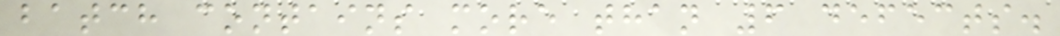batch contains more than 6 defects.
